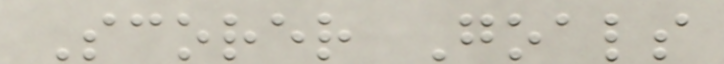Scorer Goals
